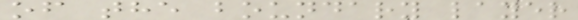of the boundary layer
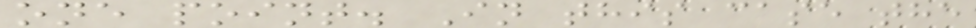one point. In this case the
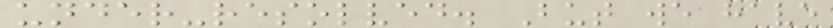under-resolved. But we have
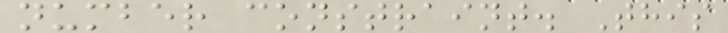number constraint. This
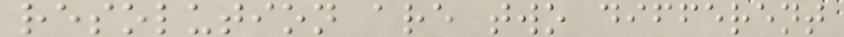resolution are two different
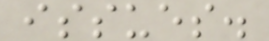issues.
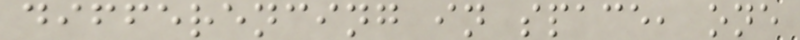differencing in space, one
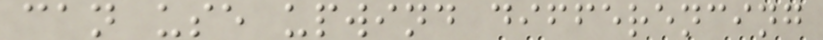can use upwind differencing
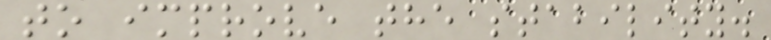to improve the stability.
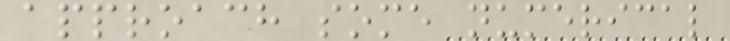approach some numerical
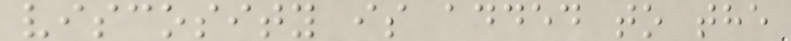viscosity is added to the
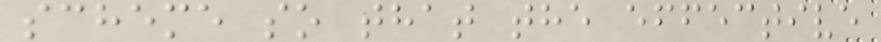scheme so that the effective
